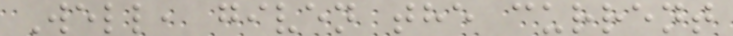Well, given the current
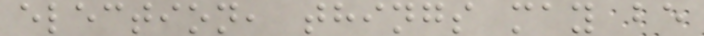election, things may be
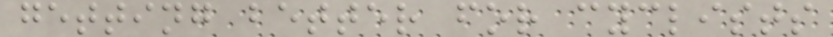getting better for cyclists
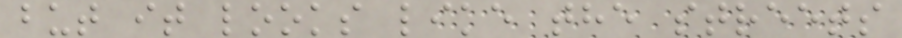but it looks like the streets
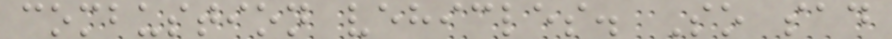combustion vehicles. So sad
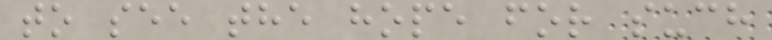to see the hope for such
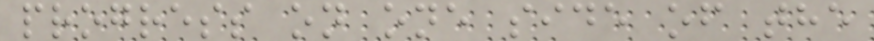progress on one side of the
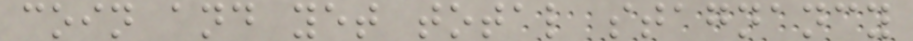coin and yet total stagnancy
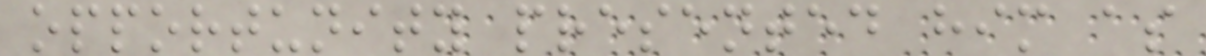opportunity presented him as
